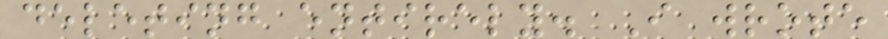deleting entirely. I wrote
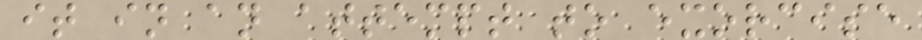it in an attempt to exorcise
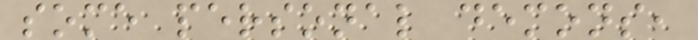some personal demons,
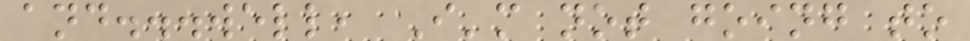and...well, I'm not going to
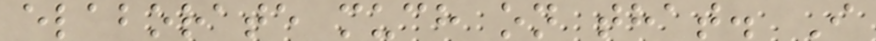elaborate much on that. I
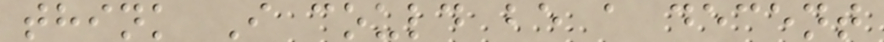think I could be a decent
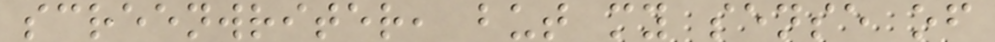screenwriter, but my sense of
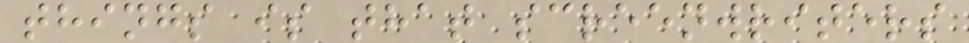things is that screenwriters
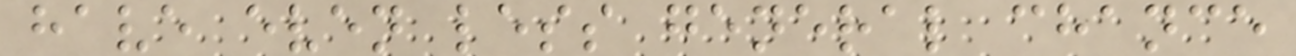have even less general chance
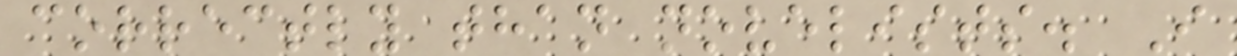correctly than novelists. I
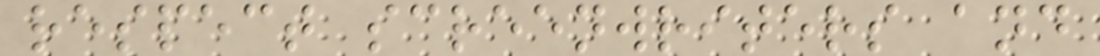respect screenwriters and
